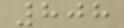808
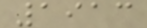1913
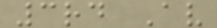3rd Av
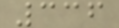336
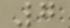7
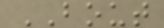BOUT
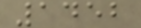1452
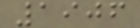1906
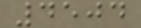4504
